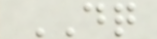DQ
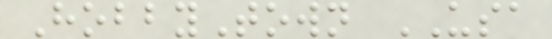HobbyTown USA
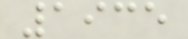1935
